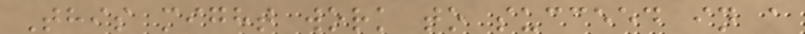This might work to succeed in a
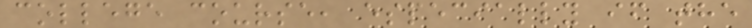college course, especially if the
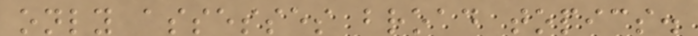only assesses broad topics.
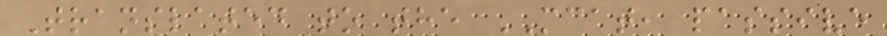Translated to the MCAT, passive
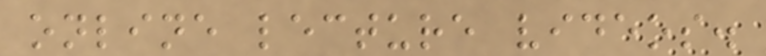online lecture videos.
